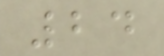24
